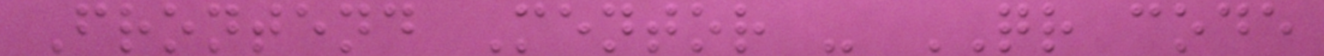Frontend Mentor - QR code
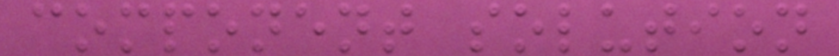component solution
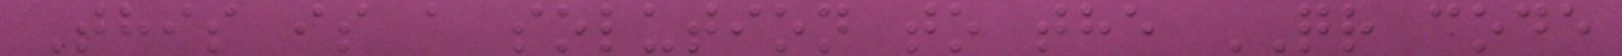This is a solution to the QR code
